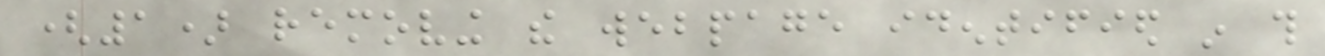(1) removing the webpage identified in this
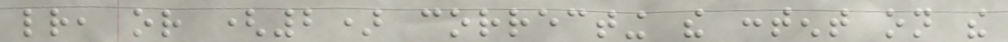letter, or (2) correcting the content on the
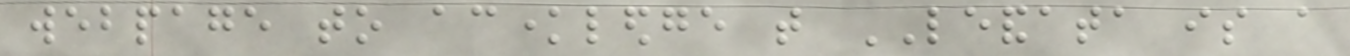webpage to acknowledge that LEANDATA is a
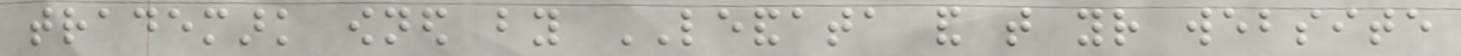trademark owned by LEANDATA and that your website
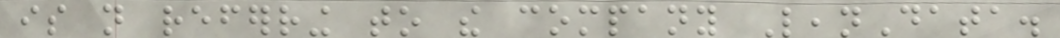is not referring to the company LeanData.
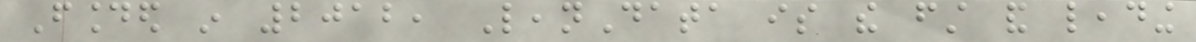Founded in 2012, LeanData is the first and leading
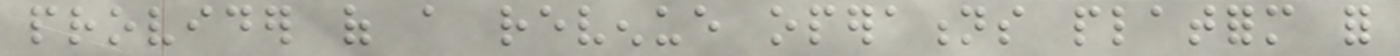provider of a revenue operations platform for
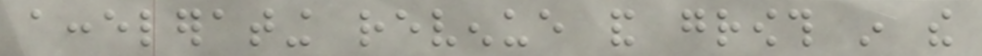accelerating revenue and growth in the
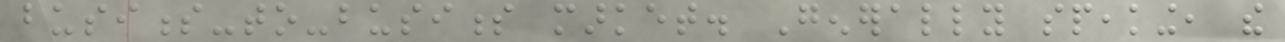business-to-business market. Generally speaking, the
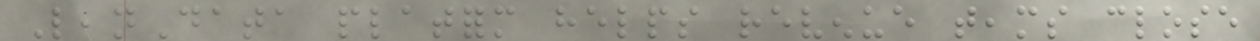LeanData platform helps revenue teams close
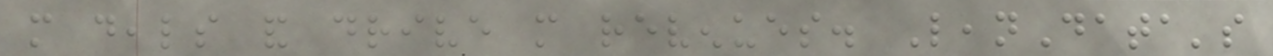more deals and drive more revenues. LeanData's
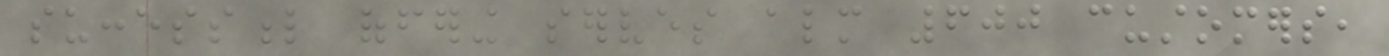successful offering serves almost 600 customers,
